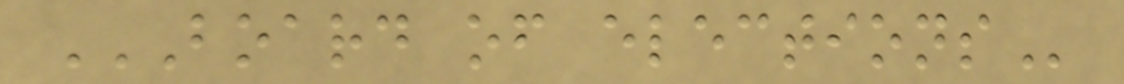BOARD OF ELECTIONS
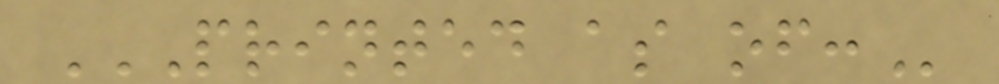PRINTED AS OF:
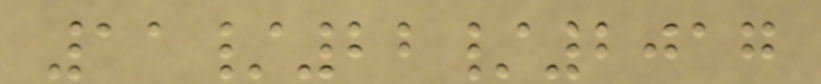11/22/2017
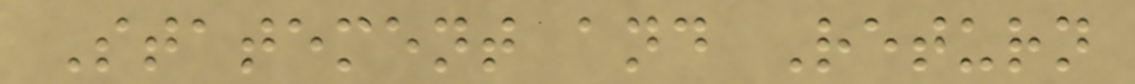Statement and Return
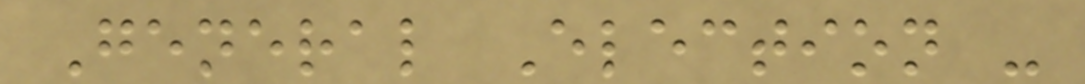General Election -
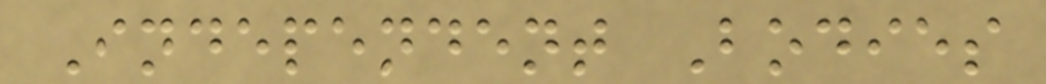Independent Bodies
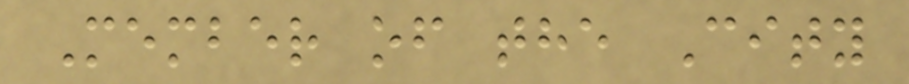Member of the City
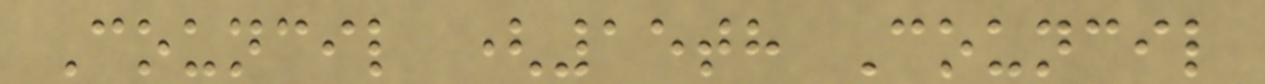Council (15th Council
